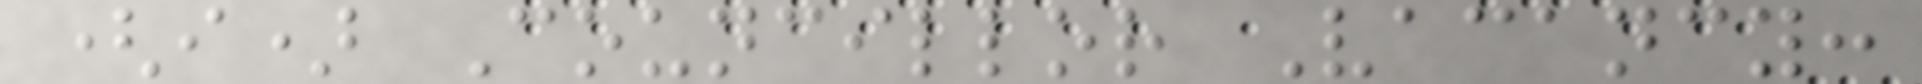(i) Councillor Vacancy:
